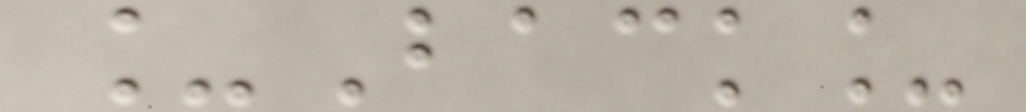_Back_
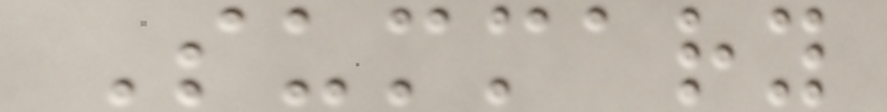Summary
